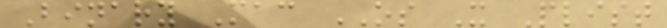Binary Mac OS X Plist
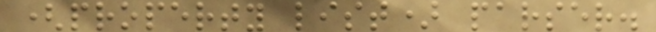(property list) parser.
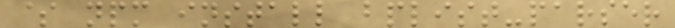$ npm install bplist-parser
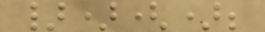})();
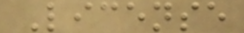License
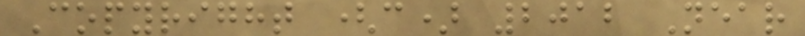Copyright (c) 2012 Near
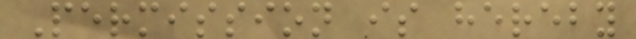Permission is hereby
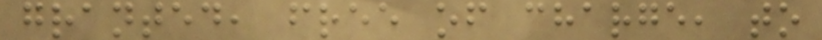granted, free of charge, to
